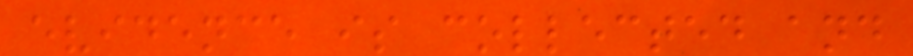evidence is collected and
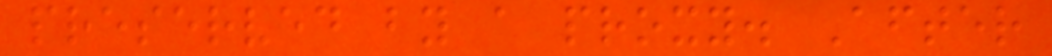preserved by a proxy. After
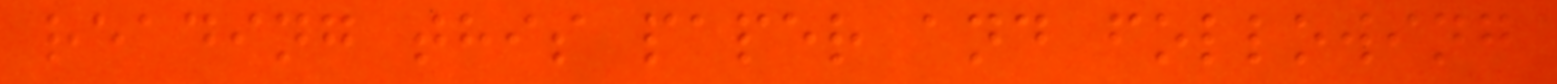reading this paper and following
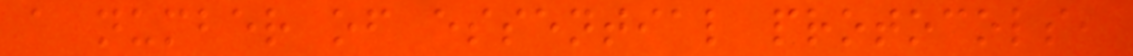a number of essential protocols,
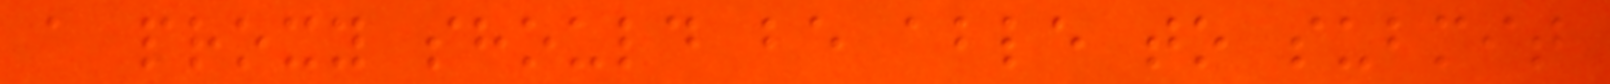a proxy should be able to submit
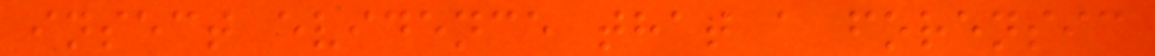insect evidence that a forensic
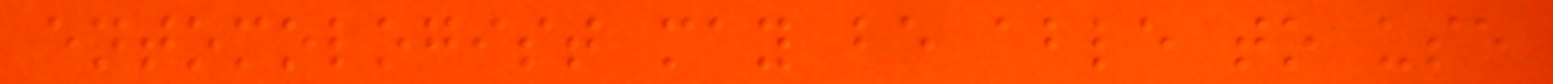entomologist may be able to use
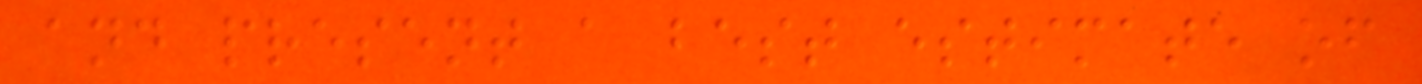and present a best estimate of
